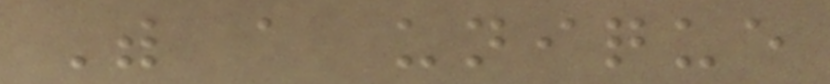With a unique
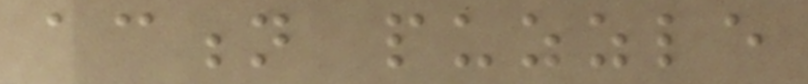action puzzle
